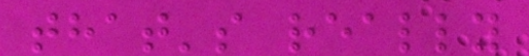that's really
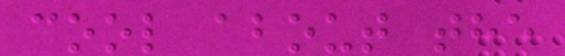cool about the
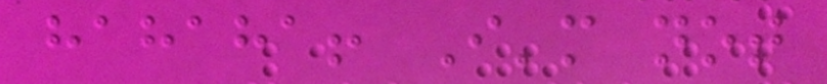hahaha! I'm not
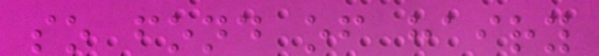so fond of hairy
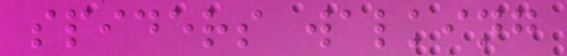spiders walking
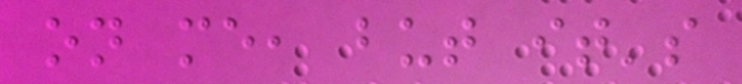on me, but it's
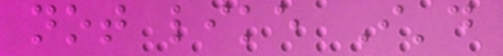not like I'd
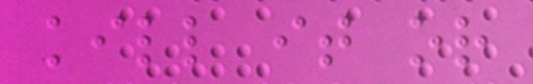kill it or
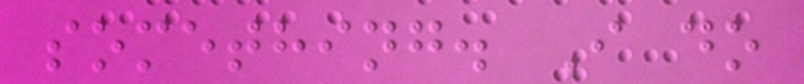something. I do
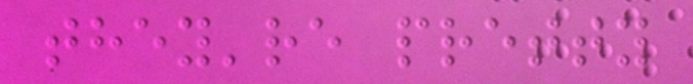they're pretty
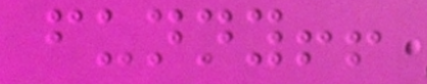funny!!
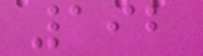192
